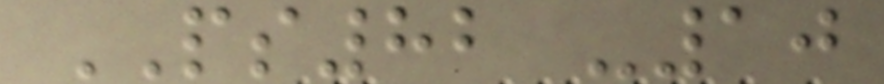PS82 -10
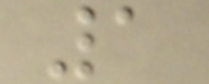1
